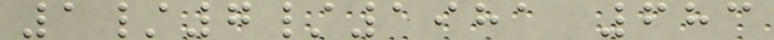1/7/1981 683
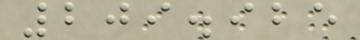209.925
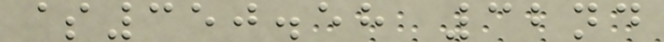$350.58 32nd
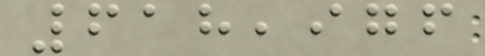618,976
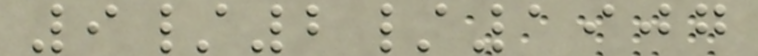9/2/1907
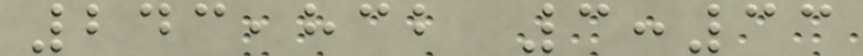243,832 3:33
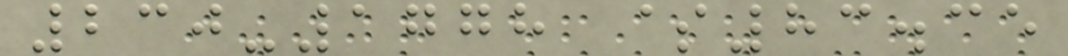230-1778 $83.35
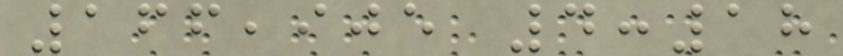166,905 4:18
